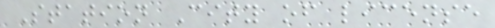Station City of license
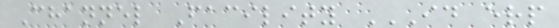Channel Facility ID ERP
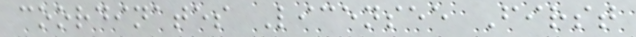coordinates Licensee First
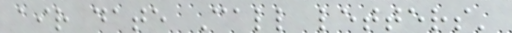air date Call letters'
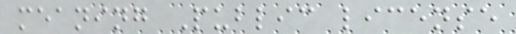meaning Public license
